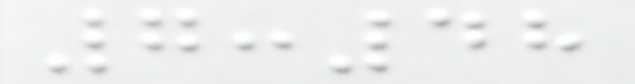7:48
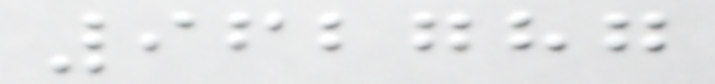962787
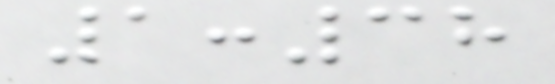1:38
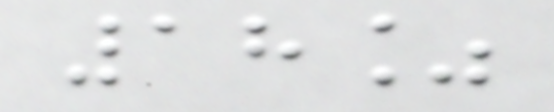18%
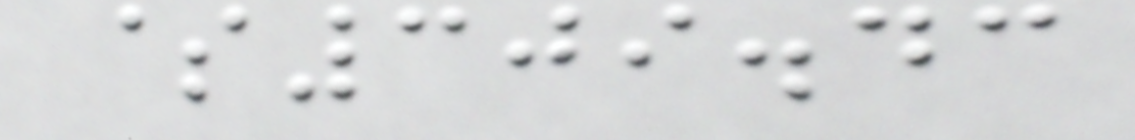$309.43
